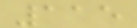115
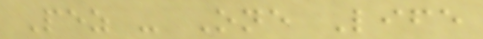Pez - One Life
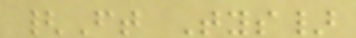{Ft Tys}
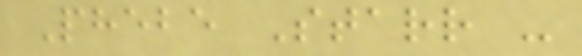Phebe Starr -
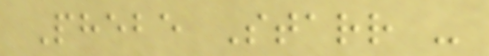Phebe Starr -
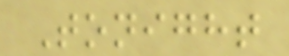Tonight
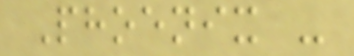Phoenix -
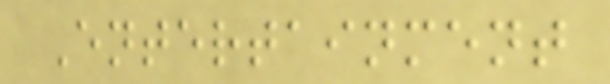Entertainment
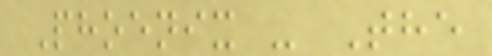Phoenix - The
